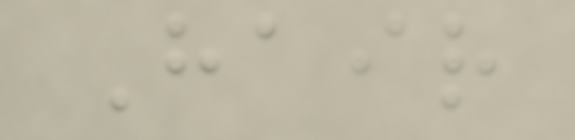Hair
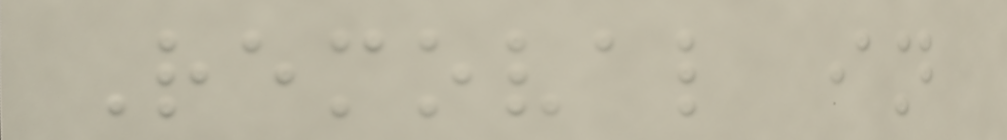Removal in
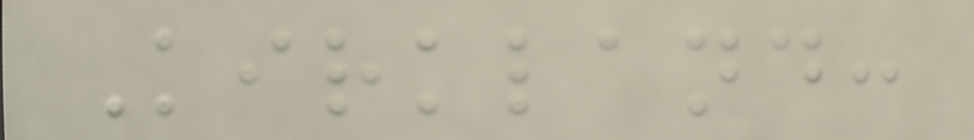Kirkland:
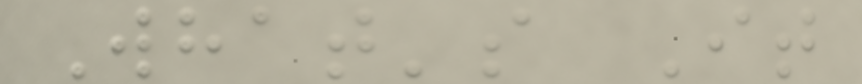What's It
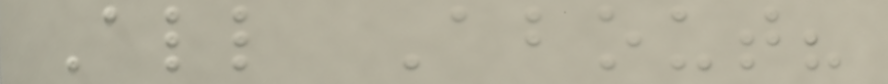All About?
